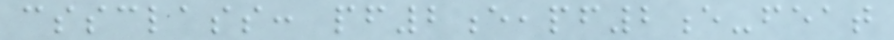cssclass: pf2e,pf2e-feat
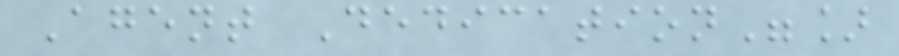Agent Dedication"]
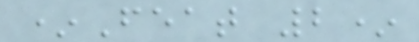*Feat 2*
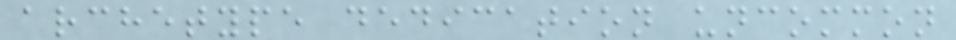archetype dedication uncommon
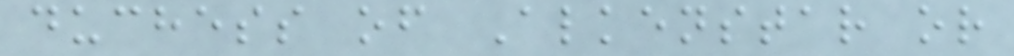duchess of Alkenstar or
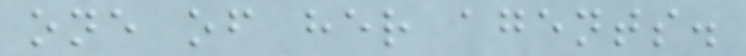one of her agents.
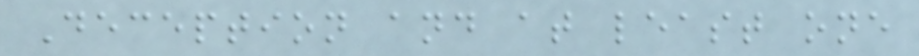Deception and at least one
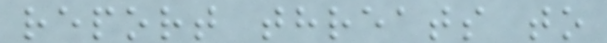report threats to
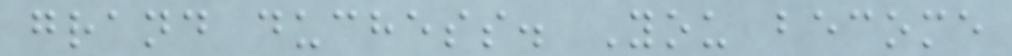grand duchess. You become
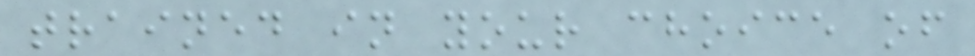trained in your choice of
